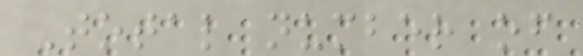Total number of
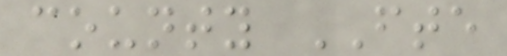county FTE
